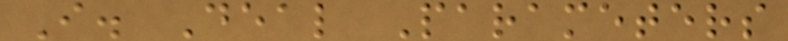I. Deal Parameters
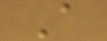A
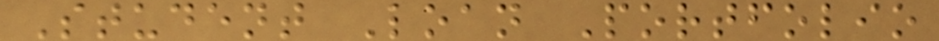Student Loan Portfolio
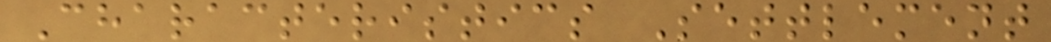Characteristics Settlement
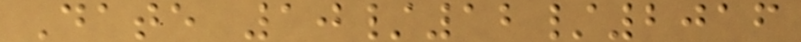Date 10/12/2016
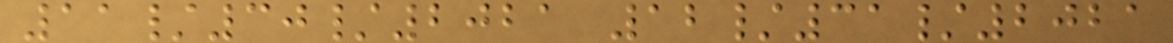11/30/2021 12/31/2021
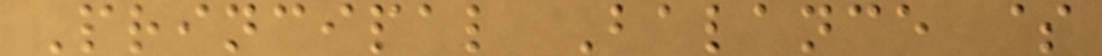Principal Balance $
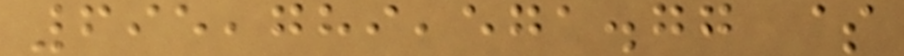695,789,571.77 $
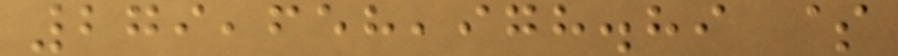279,658,978.89 $
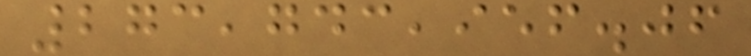273,743,956.06
